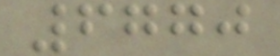6770
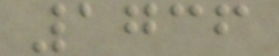1736
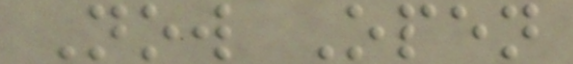Now Open
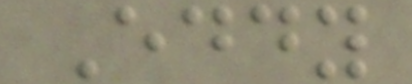Eddy
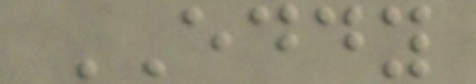EDDY
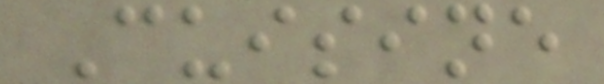Cuisine
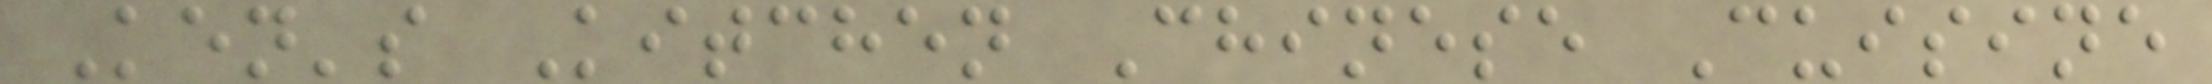Ken's Kitchen Chinese Cuisine
